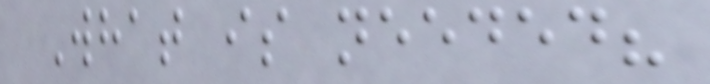What is needed?
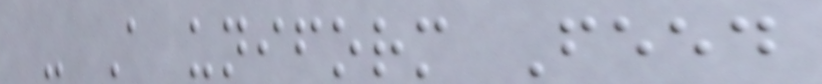- A uniform Feed
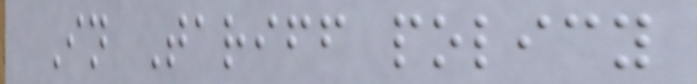In Tariff policy
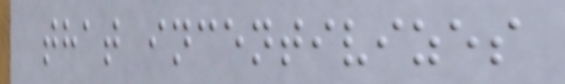that incentivizes
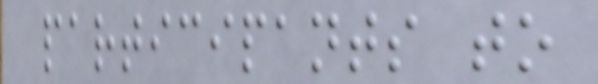participants to
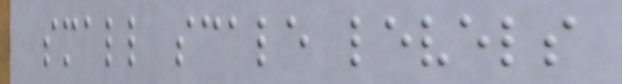small scale levels
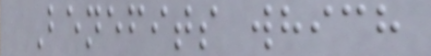Benefits which
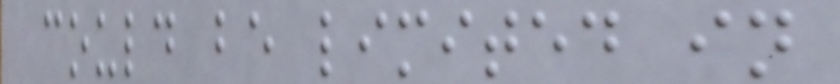could be limited in
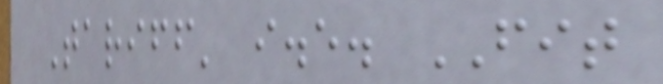Tariff' i.e. FIT
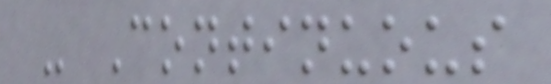- Continuous
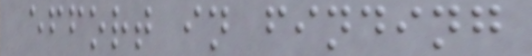effort in finding
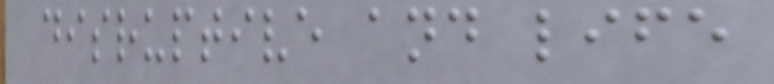disruptive and life
